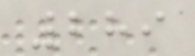289
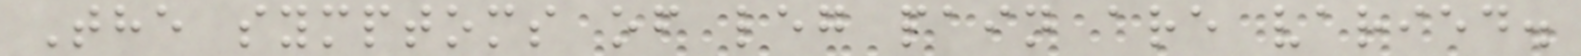The symptoms of leg pain are varied.
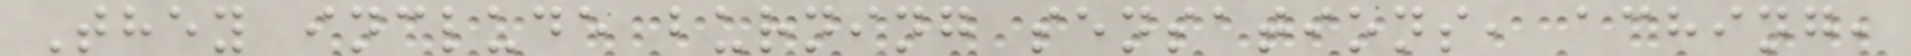They include burning sensations, aching,
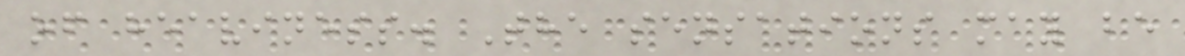of heaviness. The sensations may be
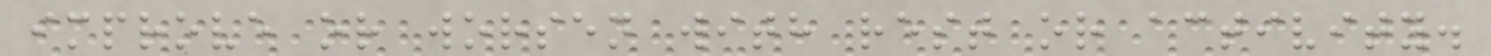improve or worsen with rest or activity.
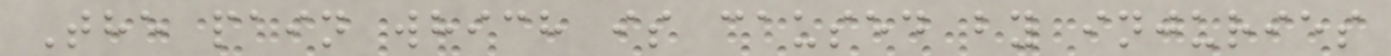The pain which is caused by injuries
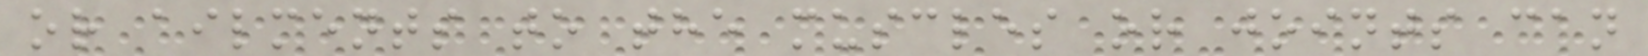or ailments to the muscles or joints can
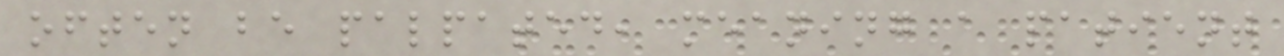often be palpated, meaning a patient
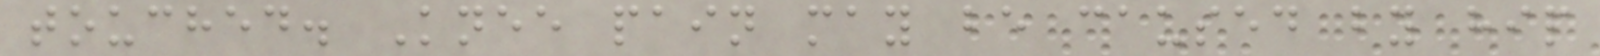touched. Knee pain may be caused by hip
